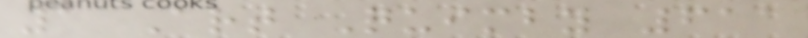1 Art Quimby 611
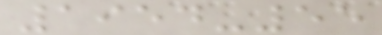1954-55
